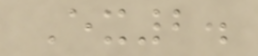Ex2.
